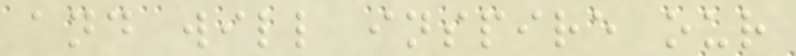and will inspire our
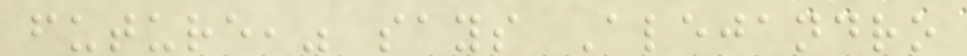future," says Alejandro
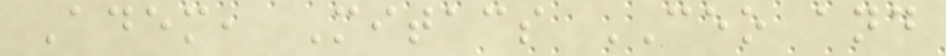Adem, Mitacs CEO and
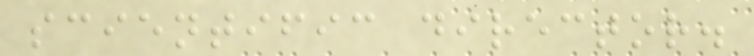scientific director.
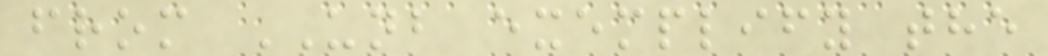from UNB exemplify the
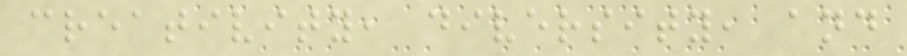creativity, diversity, and
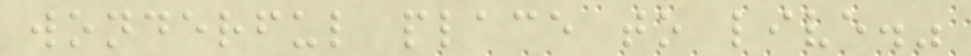wonderful place to live."
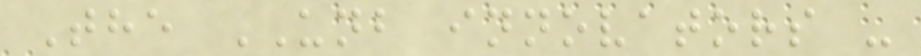The UNB innovators -
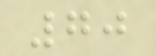70
